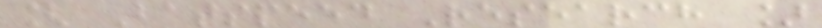[ Batspeed Research ]
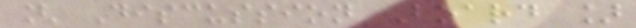[ Discussion Board ]
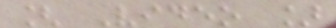[ Video ]
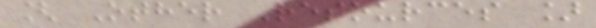[ Other Resources ]
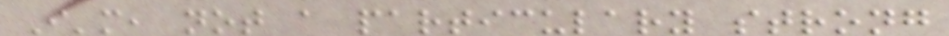I'm, not a particulary strong
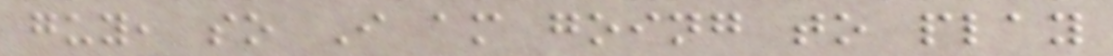guy, so I am going to play
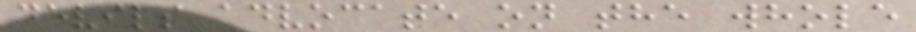devils advocate on the whole
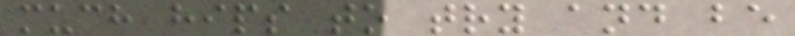much hips to try and be
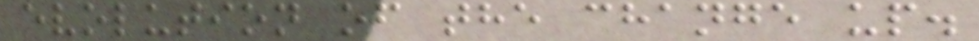evolution of the change up.
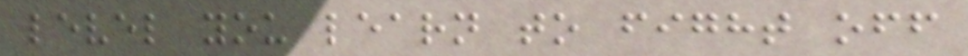level you learn to fight off
